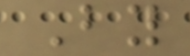By
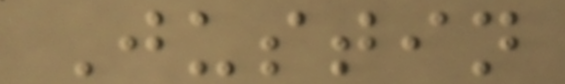Justin
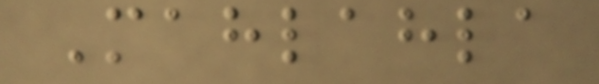Mahlahla
